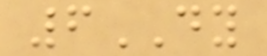6DY
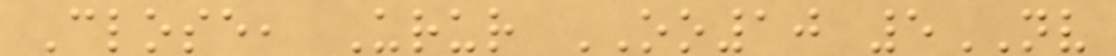Close, Urur OO10 5NV
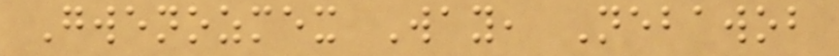Gwenozmex Way, Nebawob
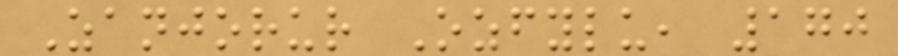Zanjorur Ozfylu, 170
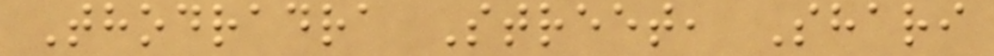Thodradra Street, Shari
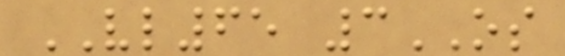VL65 3OS
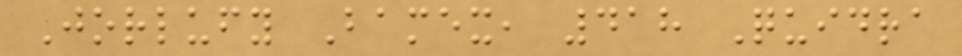Jorlufy Bamex, 418 Quidra
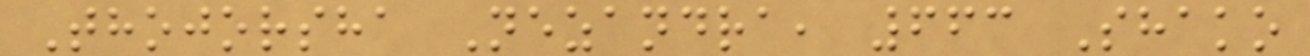Thojorsha Nezandra, 663 Shako
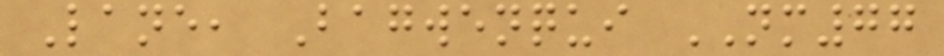Lane, Bagwenqui NM77
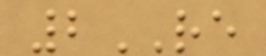2RE
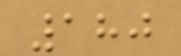180
